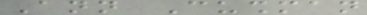Ann Cushman
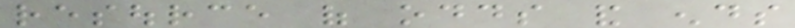resource of odds and ends
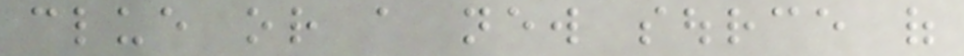clue or a new source of
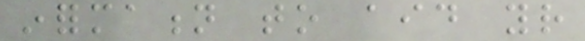information to aid your
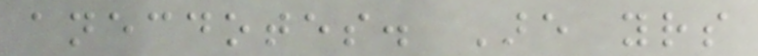anecdotes. Are yours
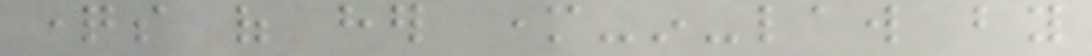questions of her mother-in-law by
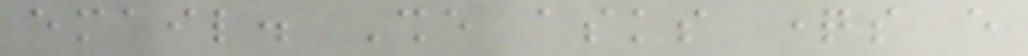email. She asks questions every
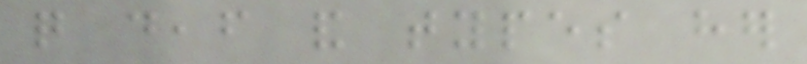quite deaf and types her
